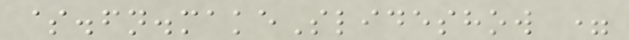$.fn.makeSlideshow =
